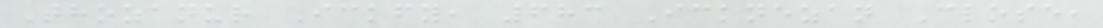Thozanur Ickfy, 683 Icknezan Close,
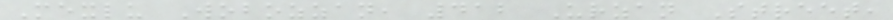Mexlu Wobozzan, 412 Urzan Street,
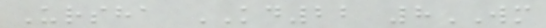Ursha KD22 8WM
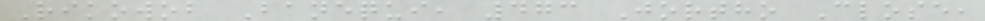Rikowob Banequi, 473 Jortho Close,
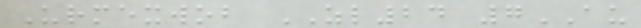Urmexwob ZL24 7AU
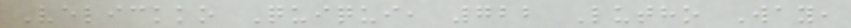Velickko Quiqui, 722 Lutho Way,
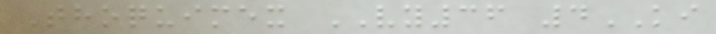Thoquimex VY36 4KI
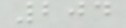204
